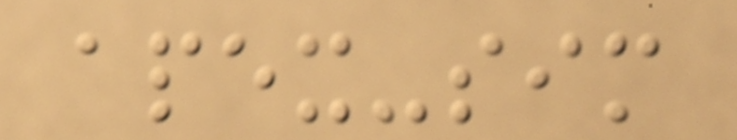apex-sim
